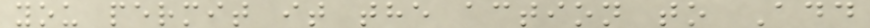you permit it the action to Add
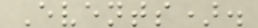Events).
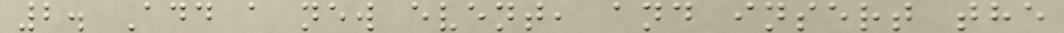2. Add a new event, and insert the
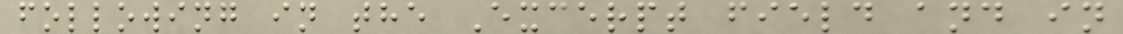following in the Excerpt field and in
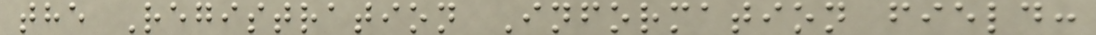the Registration Information field:
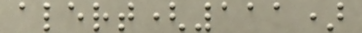alert(111)
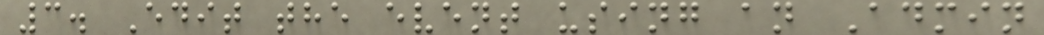3. Edit the event using an Admin
